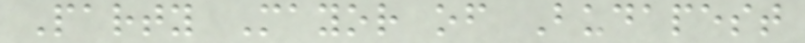Party Mayor of Budapest
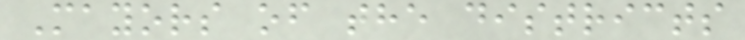Mayors of the districts
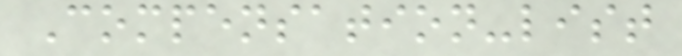Compensation-list
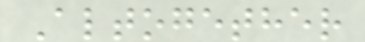Altogether
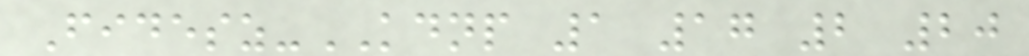Fidesz-KDNP 1 17 2 20
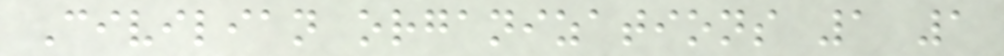Civilian organizations 1 1
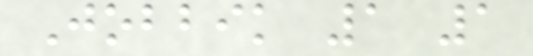Jobbik 1 1
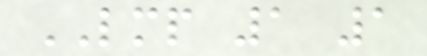LMP 1 1
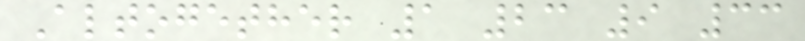Altogether 1 23 9 33
